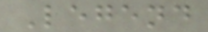Legend
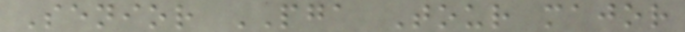Senior PGA Tour major
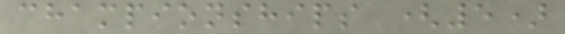championships (5)
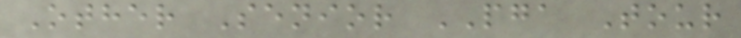Other Senior PGA Tour
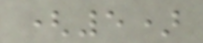(5)
